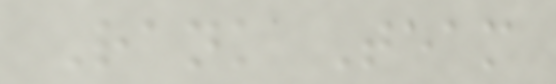Rank Team
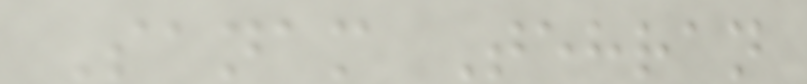Sanam Tehran
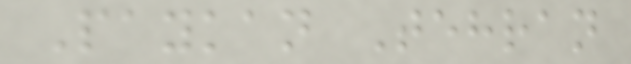Paykan Tehran
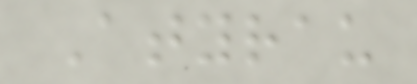Atyrau
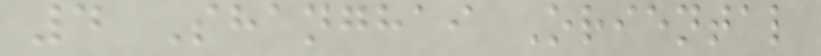4 Shanghai Oriental
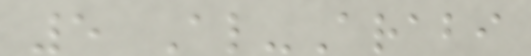5 Al-Arabi
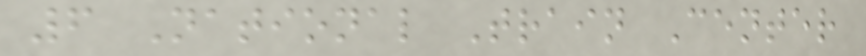6 National Train Center
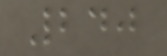240
